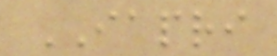IAPRI
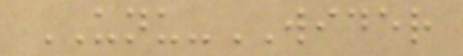UNU-WIDER
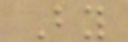By
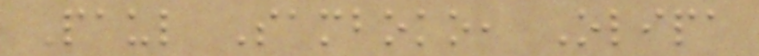Paul Samboko, Olipa
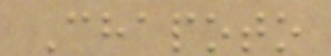Chapoto
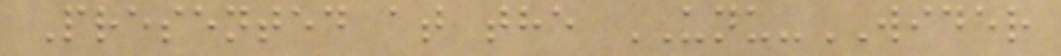Presented at the UNU-WIDER
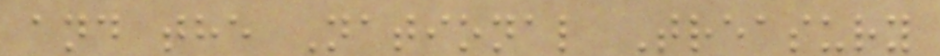and the National Treasury
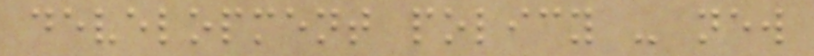development policy - new
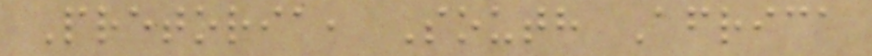Pretoria, South Africa
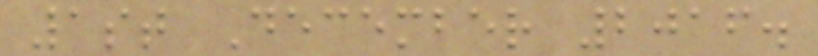1st December 2016.
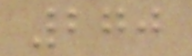270
